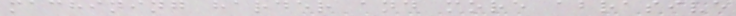machining harder and more abrasive
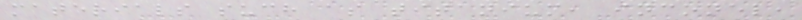materials such as titanium, inconel,
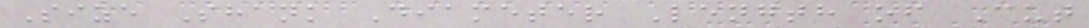Size Shank Diameter Length of Cut
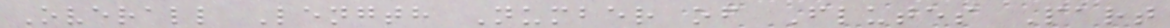Overall Length Number of Flutes Part
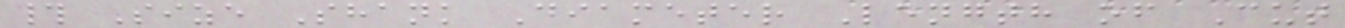# Size Shank Diameter Length of Cut
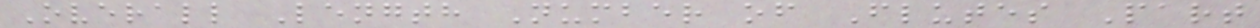Overall Length Number of Flutes Part
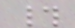#
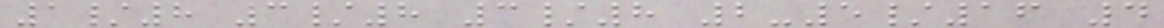1/8 3/8 3/8 2-5/16 4
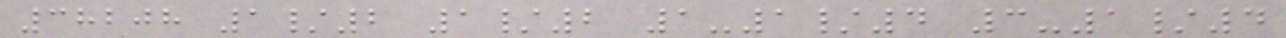38208 1/2 1/2 1-1/4 3-1/4
